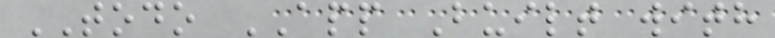TODO APP Built with
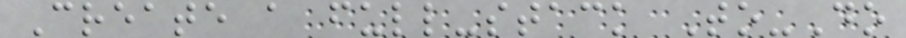Create a full-stack To-Do
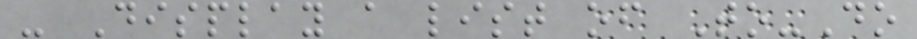- Display a list of To-Do
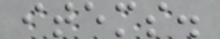items.
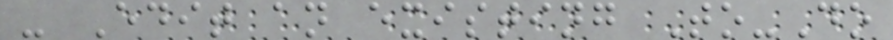- Edit an existing To-Do
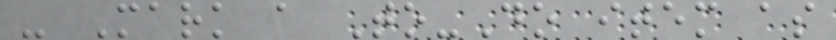- Mark a To-Do item as
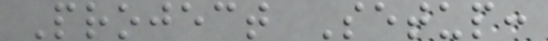Project Setup:
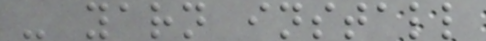- yarn install
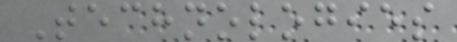Technologies
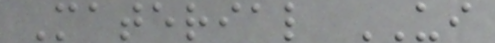Material UI
